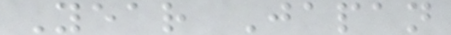Year Japan
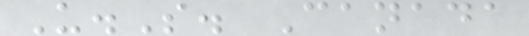U.S. Canada
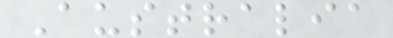Australia
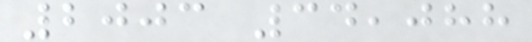2003 34,088
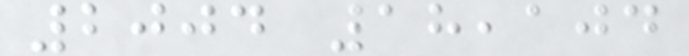2004 18,104
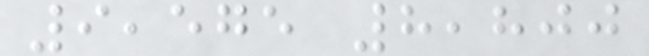9,575 8,800
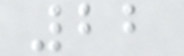22
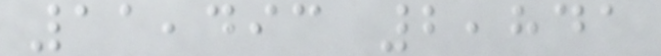11,493 2,841
